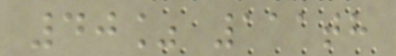40% 111th
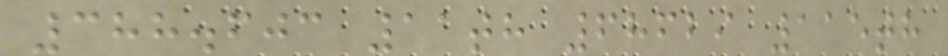388.603 11th 68629 115th
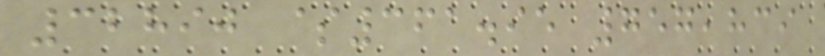32890 $361.95 757,839
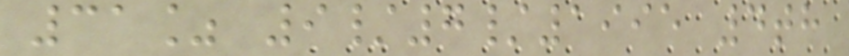31% 9/7/1995 4th
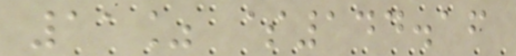11% $144.16
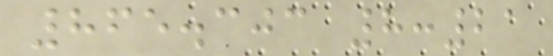865.303 8:21
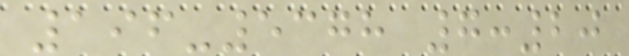196-5378 7:20
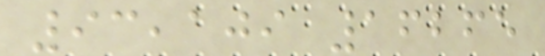93,109 16265
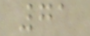71
